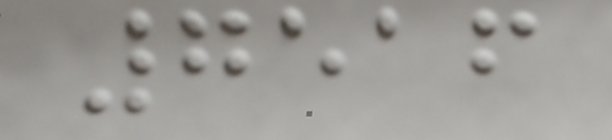7516
